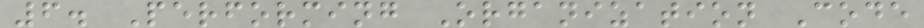6. Performing Organization Code
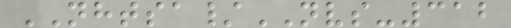NHTSA/NVS-312
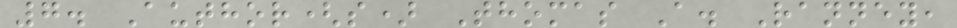7. Author(s) Thomas A. Ranney,
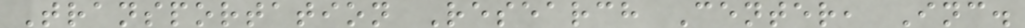Transportation Research Center, Inc.
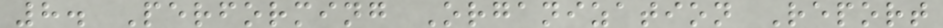8. Performing Organization Report
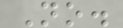No.
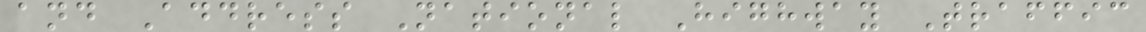and Address National Highway Traffic
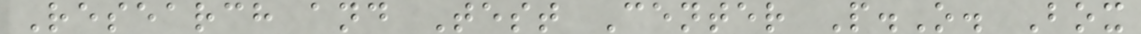Research and Test Center P.O. Box
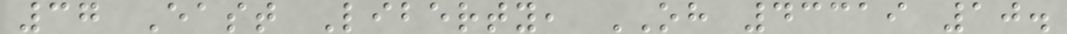37 East Liberty, OH 43319 10.
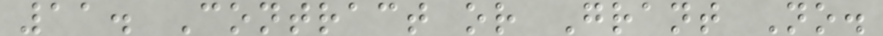11. Contract or Grant No.
